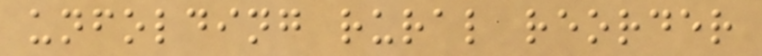unfolding rural reorder
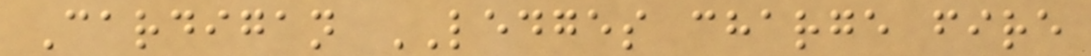Cardigan LEDGES charge fire
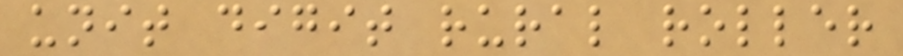unit digit rural roller
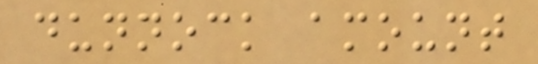dunnock amount
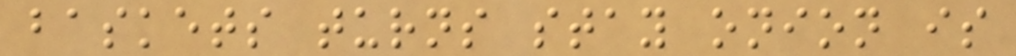baskets turns stay onion is
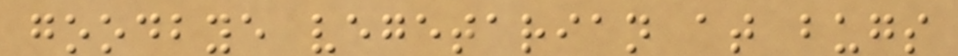goodbye vegetarian at bugs
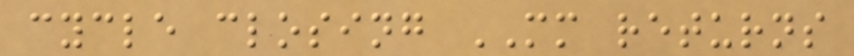cycle closing MM returns
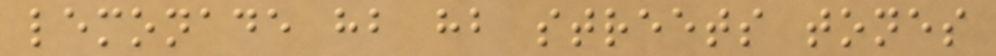lemonade hb hb streets tones
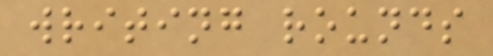writing rounds
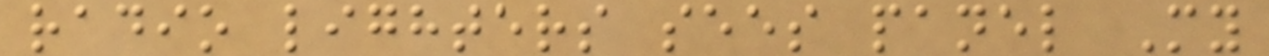radio lighters sees panel My
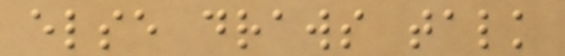else draws talk
